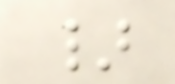}
